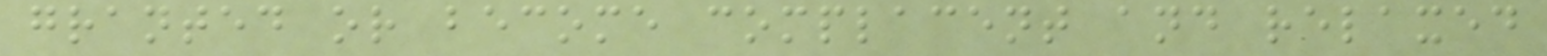granted or become complacent and relaxed
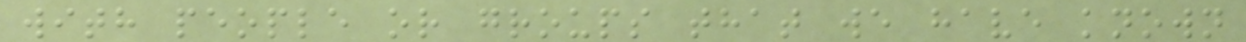with people or groups that we have known
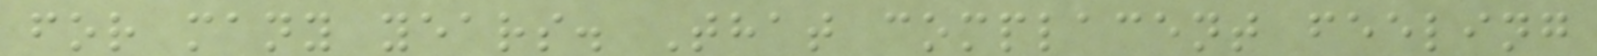for many years. That complacent feeling
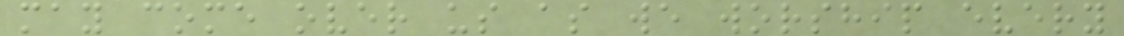may come over us as we worship every
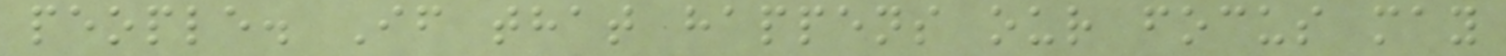people. If that happens our focus may
